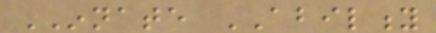INNATE ABILITY
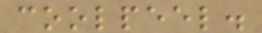coolpeel.
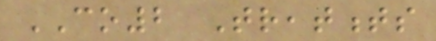CO2 Treatments
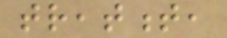treatment,
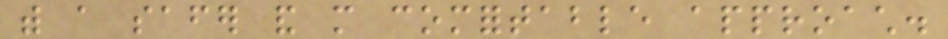with a safer and more comfortable approach.
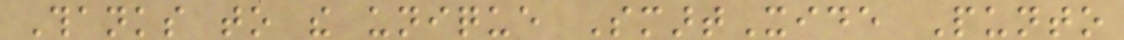Thanks to the unique SmartXide Punto
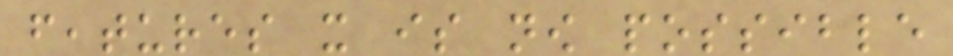features it is now possible
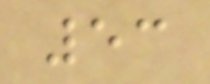53
